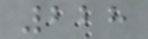228
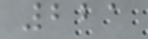221
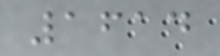1614
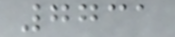7731
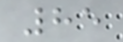85
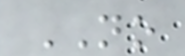NO
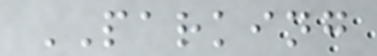PARKING
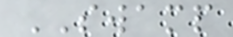SWAMP
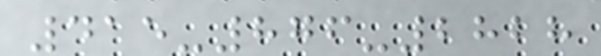415-876-2828
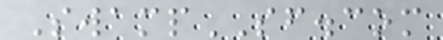SwampSF.com
